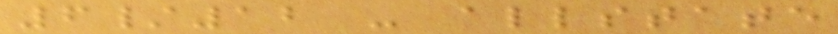6/12 - allstate
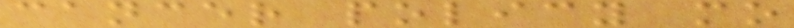cancer policy mo
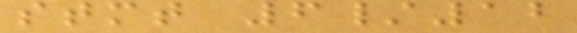stmt 6/12
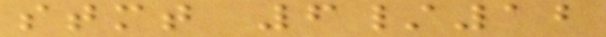stmt 6/12
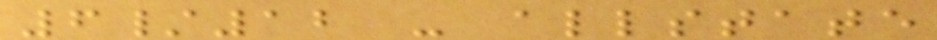6/12 - allstate
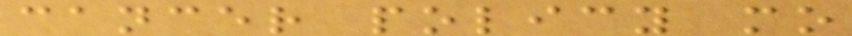cancer policy mo
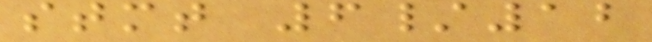stmt 6/12
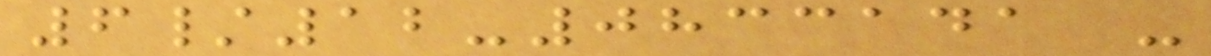6/12-0833141 -
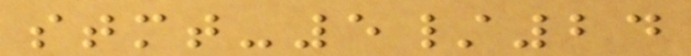stmt-5/24
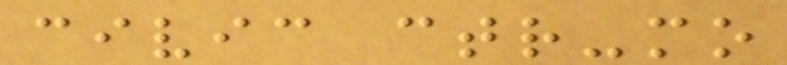civic ctr-mo
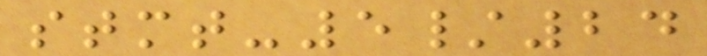stmt-5/24
